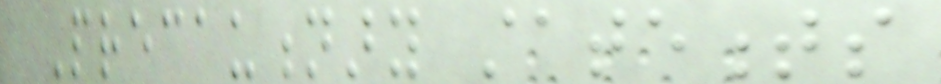Precautionary statements
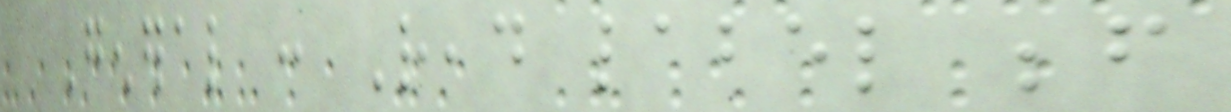General : Read label before
